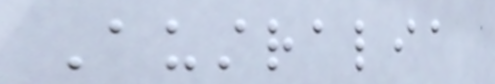Australia
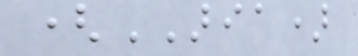(ARIA)
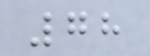78
